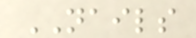NAILS
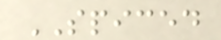SPICED
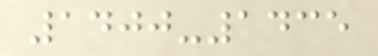1400-1435
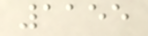1155
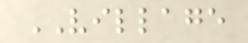VILLAGE
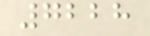7228
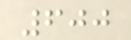600
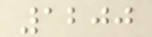1200
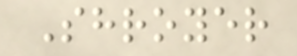Shroyer
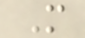M
